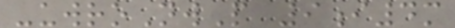-uwroNwP 9i4m
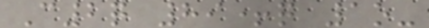C2q 89+q 1o-
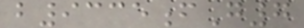b9335fG7
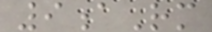9aRm
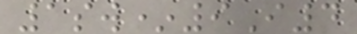1sw*9I4
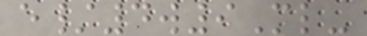e/4w9Ml-
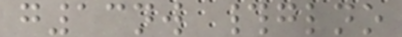g13nw #glno
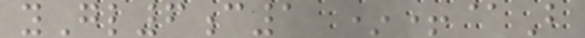yGl6c1 *+@B
